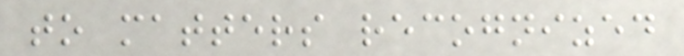to matters recognized
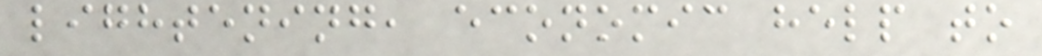lightening, economic help to
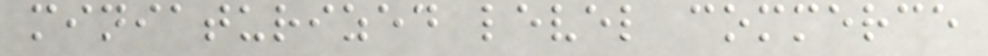miniaturized level commerce
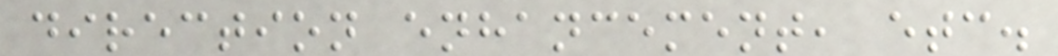direction enhancement, etc.
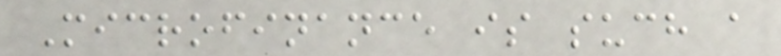Microfinance is such a
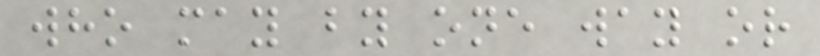who may by one way or
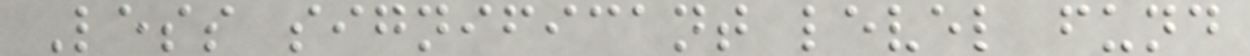Less significant level fund
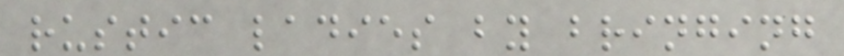rustic ladies by bringing
